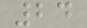24
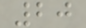20
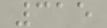315
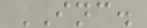INC.
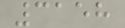3158
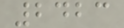2423
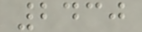2430
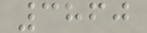3860
